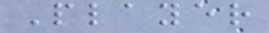Player
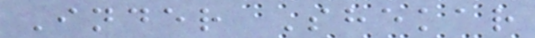Inder Shekar
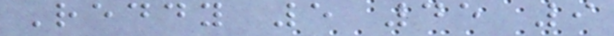Reddy 5 45 9
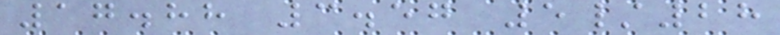17.88 3.57 5/28
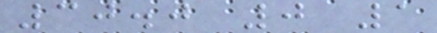30.0 0 1
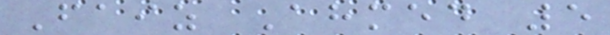Faiz Ahmed 5
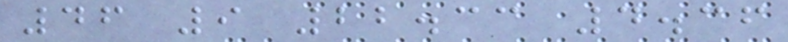46 9 22.33 4.36
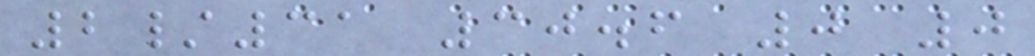2/31 30.6 0 0
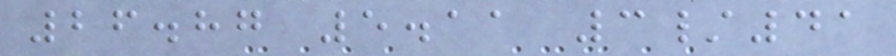26.87 5.11 3/41
